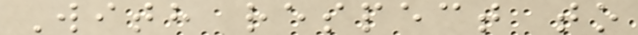With respect to
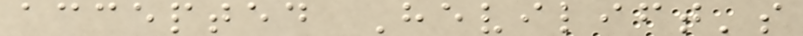accepted Hevilift's
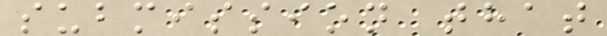submission that
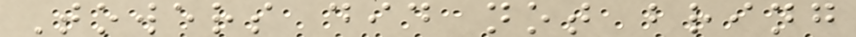Towers did not bring
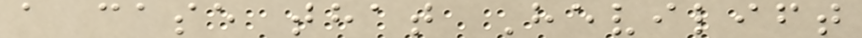a case that Hevilift
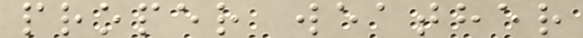proper weather
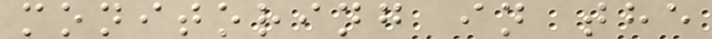monitoring in the
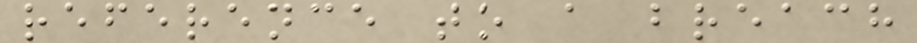reference to a breach
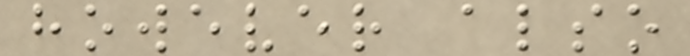however also
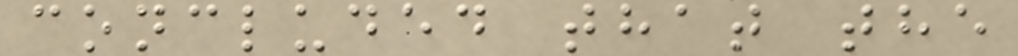concluded that the
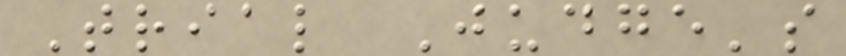Trial Judge's
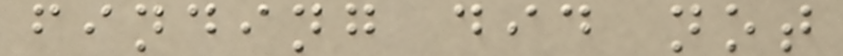finding did not
